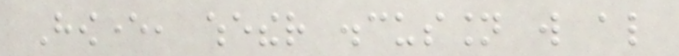However, whether discussion will also
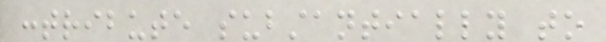contribute substantially to
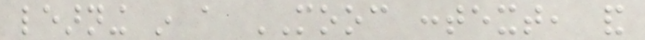learning in a MOOC context, and
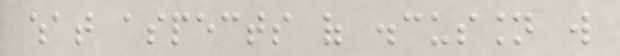what aspects of discussion will
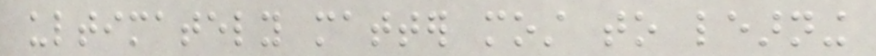ultimately matter most to learning
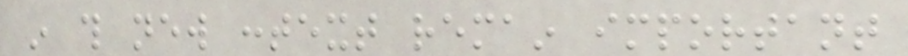in this new context remain important
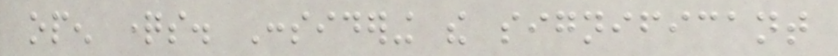open questions. Considering the significant
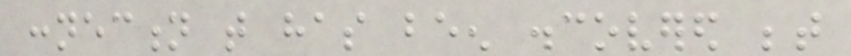connection that has been discovered between
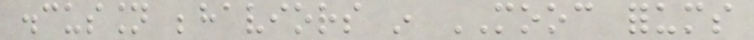discussion behaviors in MOOC forums
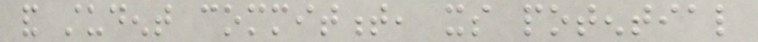and student commitment, its potential
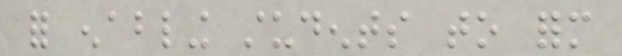for enabling students to form
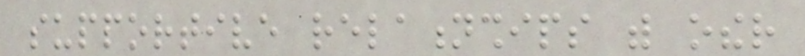supportive relationships with other
